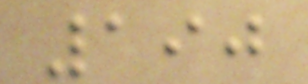190
